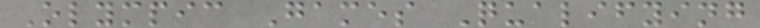Olympic Games Qualifying
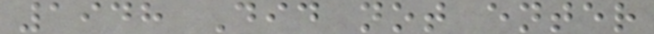1948 Did not enter
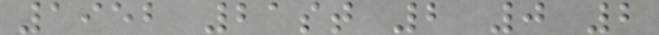1952 21st 2 0 2
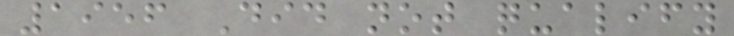1956 Did not qualify
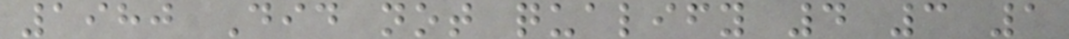1980 Did not qualify 4 3 1
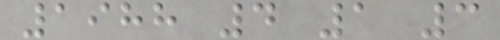1988 4 1 3
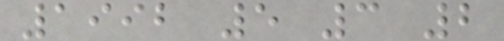1992 5 3 2
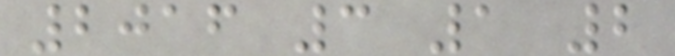2016 3 1 2
